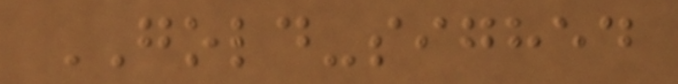GOLD-sighed
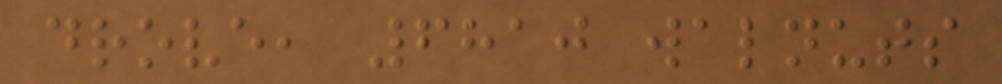drove, 6810 walnuts
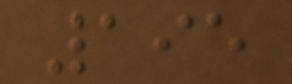195
